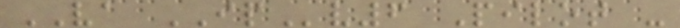VA IPv6 Pilot -
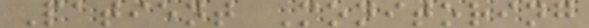Patient Monitoring
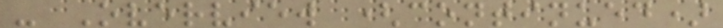- Overview (continued)
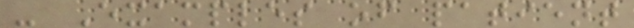- Examples of patient
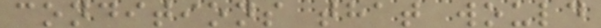conditions that would
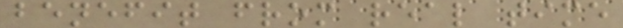benefit from real time
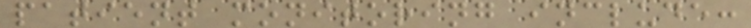patient monitoring include:
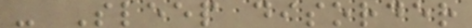- Sleep disorder
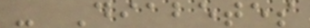- Diabetes
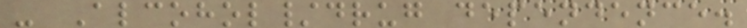- Alcohol/drug dependence.
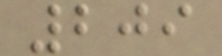209
